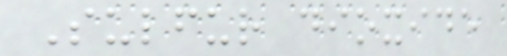Sulfur dioxide
